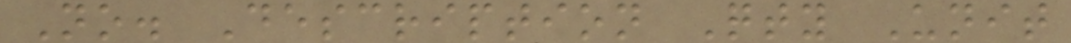No. Description Qty Unit
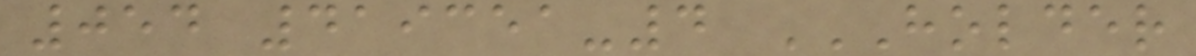054 419351-4 HOLDER
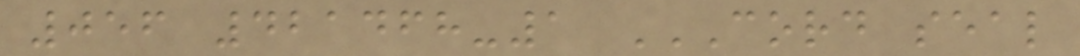056 421468-1 CORD SEAL
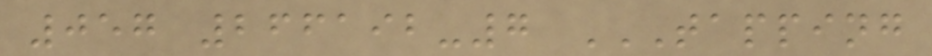057 266192-7 TAPPING
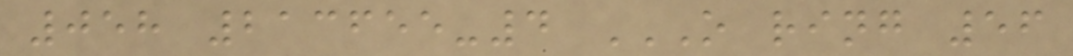058 213655-4 O RING 56
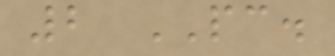2 PC.
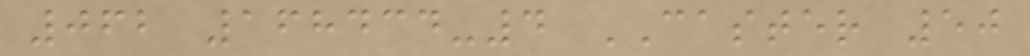062 168434-4 CASTER 50
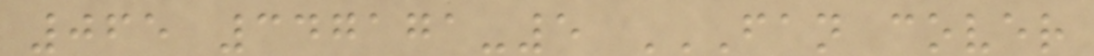065 347171-5 FAN COVER
